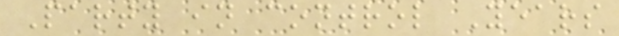Party in control Years
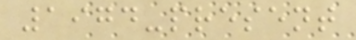1974-present
